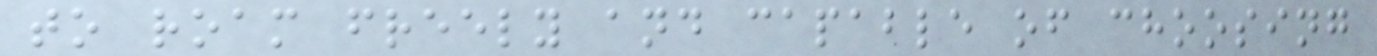to roam freely and capable of choosing
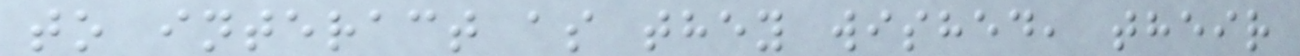to interact as they wished, their
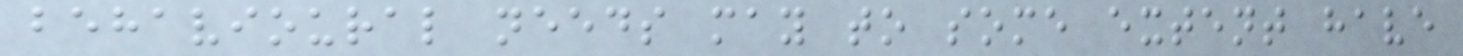behavioural needs may to some extent have
